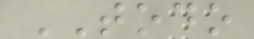TODO
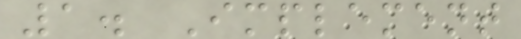1. Implement
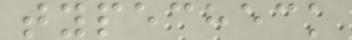typecheck
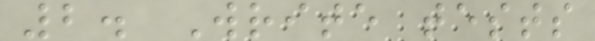2. Write tests
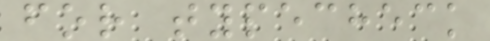for typecheck
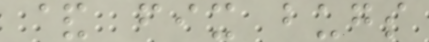& fix bugs
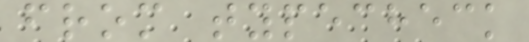from typecheck
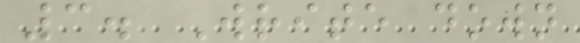3. Write down
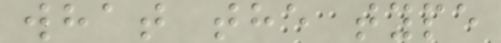what the type
